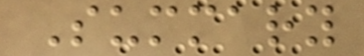Summary
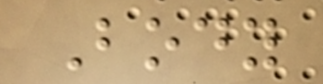Body
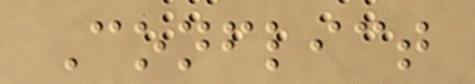Conflict
